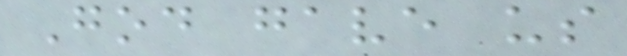God gave us
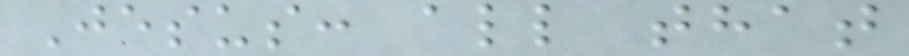Jesus: all that
